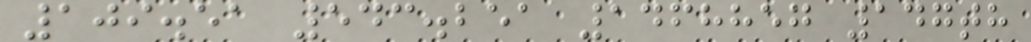109.51 543.251 1468857 147th
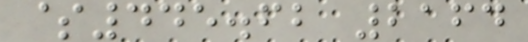$445.62 2164
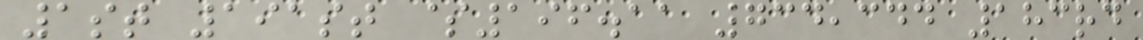1st 191st $196.11 734,344 183rd
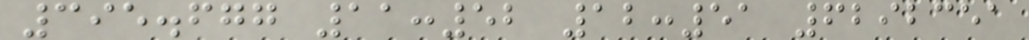395.677 11:52 12:51 6292351
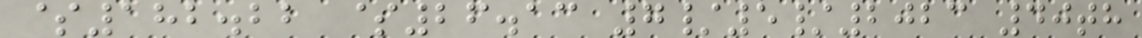$182.22 $26.13 7/5/2023 40th
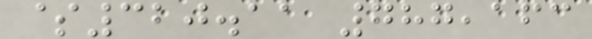$320.11 787,163
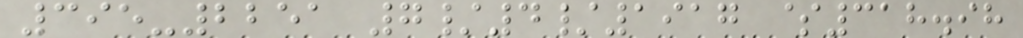395-2251 7/4/1917 $318.98
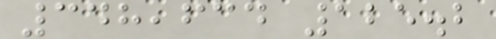348,634 125.2
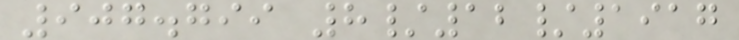907.799 8/12/1917
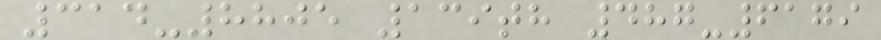314-8805 139th 487-6179
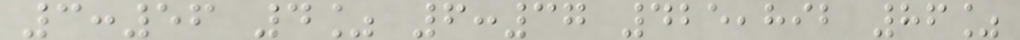3:56 4% 6:37 425,892 86%
